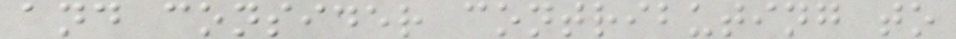and consider contributing to
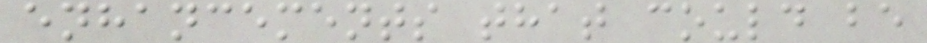enhancements that could be
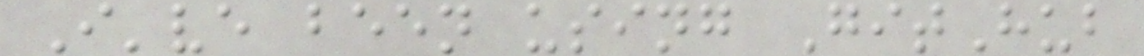I've been using GitHub
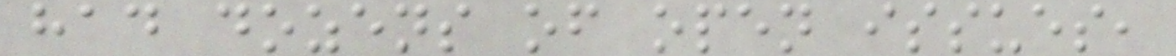had dozens of open issues,
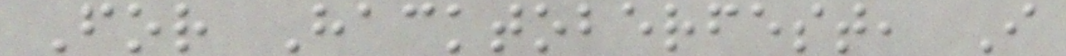For Hacktoberfest, I
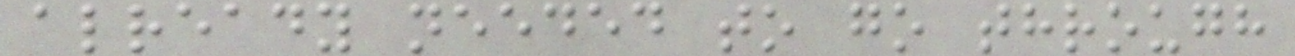already needed to go through
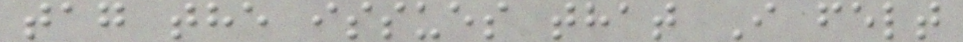tag the issues that I felt
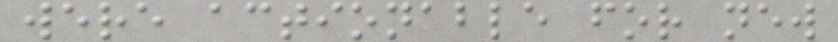were actionable for new
